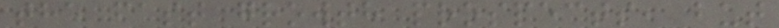the fast growth prospects, but
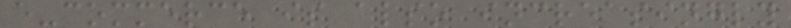e-commerce is also increasingly
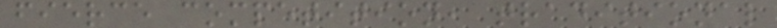fierce competition, traditional
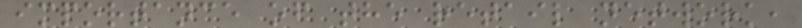importance of the retail network,
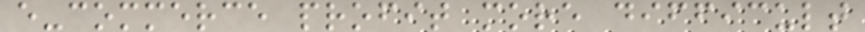e-commerce profit more difficult
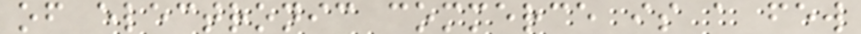of electronic commerce is a few
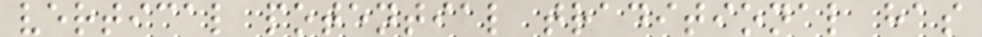vertical potential traditional has
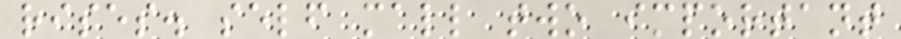rises. self mall two important
